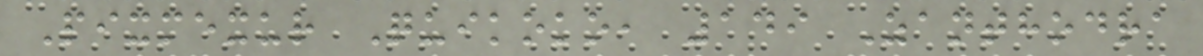Pixmexur Quikoko, 149 Zanthodra
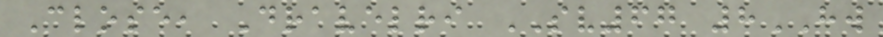Close, Dravelri SV67 8HW
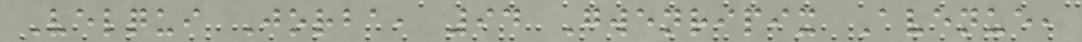Velqui Jorba, 94 Gwenripix Avenue,
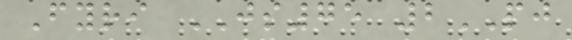Fyri JS75 2PJ
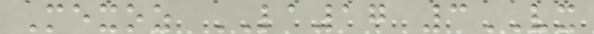Mexoz LA17 3VX
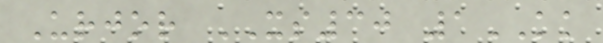Urjor XS30 1KK
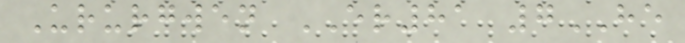Ururgwen ER81 7HE
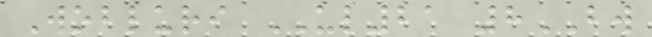Wobluri UL21 8BW
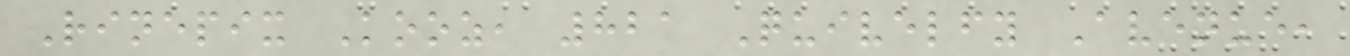Rinepix Kooz, 821 Quivelfy Avenue,
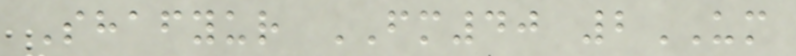Shafyur FM40 2UM
